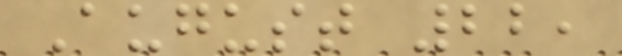August 22,
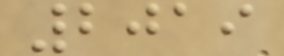2019
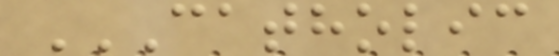CATHOLIC
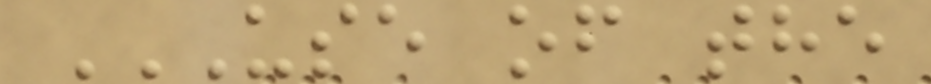USE OF THE
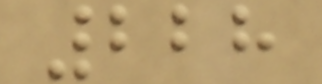228
